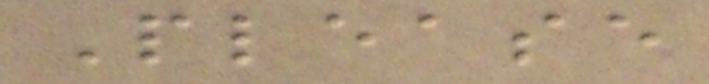Please
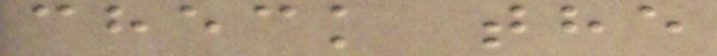check the
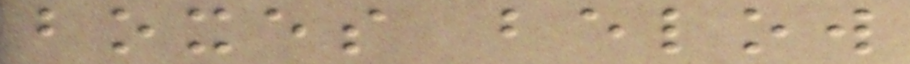boxes below
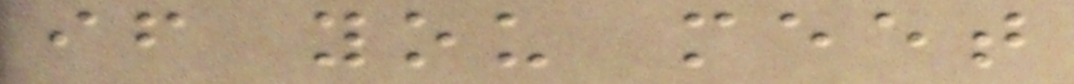if you meet
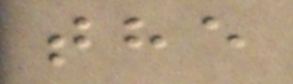the
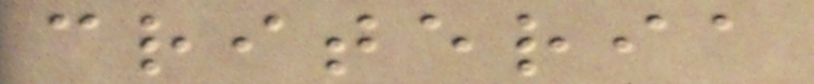criteria
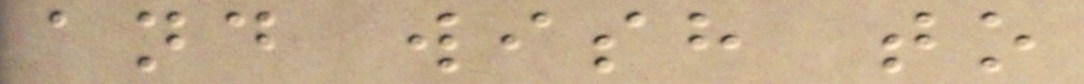and wish to
